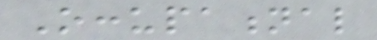Occupational
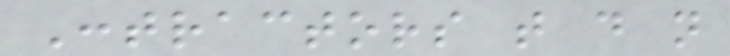Contractors that do not
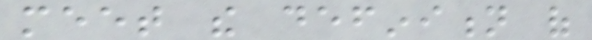meet the definition of
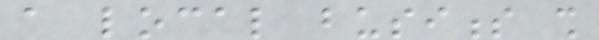a local business shall
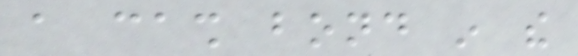a cash bond in the
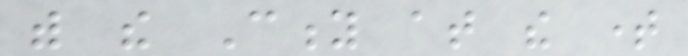with the City at the time
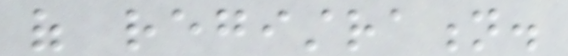of registration.
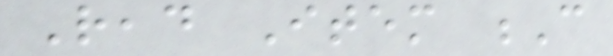Read Item C
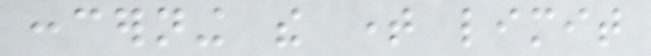concerning the time limit
